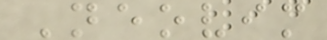Neovim
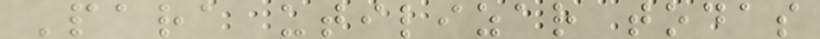Para utilizar todas
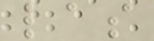las
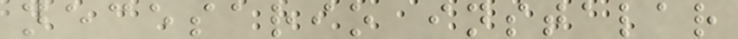necesario instalar
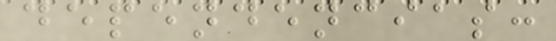dependencias:
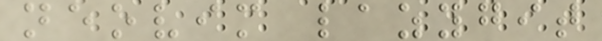neovim lazygit
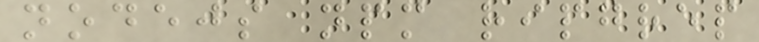nodejs npm ripgrep
